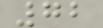72
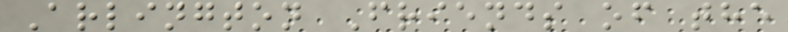Arlington Friends of the
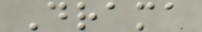Drama
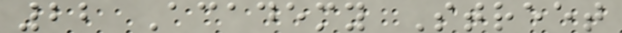22 Academy Street
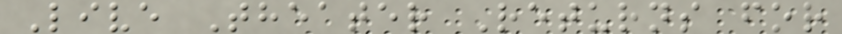Live Theater Returns for
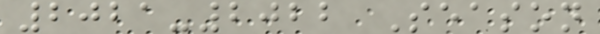2021-2022 Season
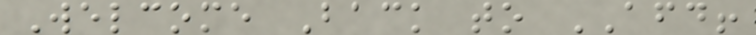Welcome Back to AFD!
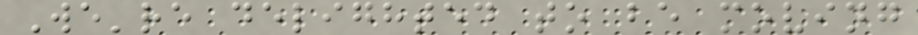We're delighted to be moving
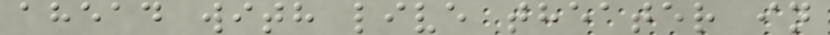ahead with live theater in
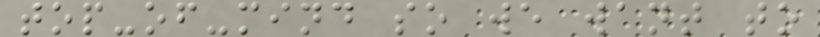top-of-mind so we want to
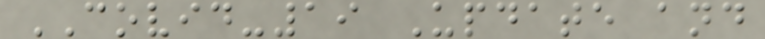COVID-19 Update and
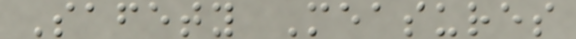Safety Measures
